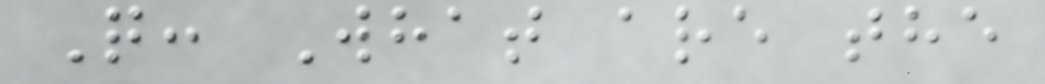Q: What are the
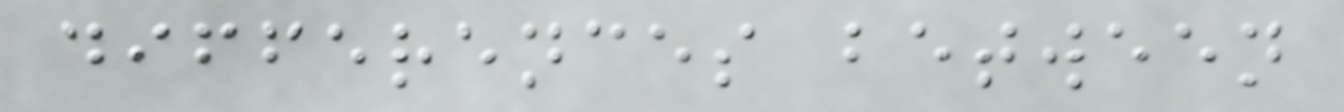differences between
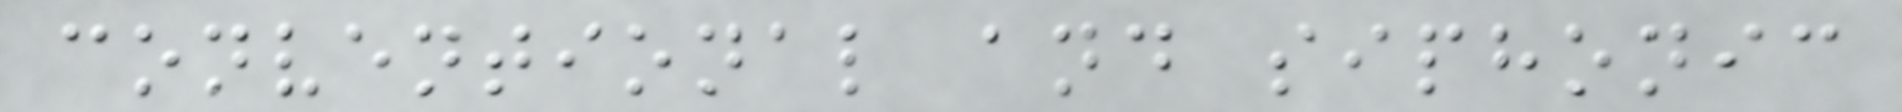conventional and siphonic
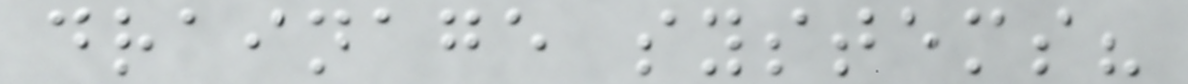drainage systems?
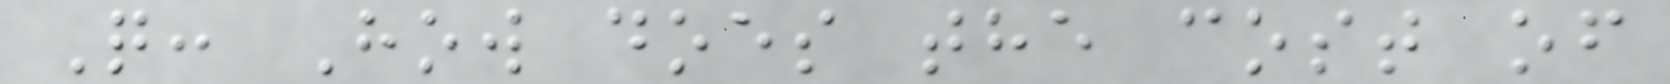Q: How does the cost of
